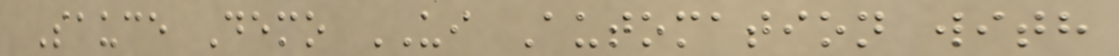Sauce Demo UI Automation with
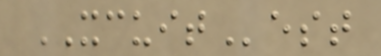XCUITest
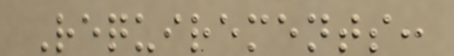Requirements:
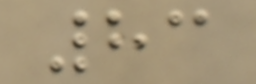83
